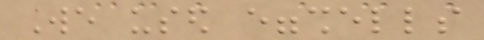We used eggshells
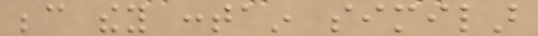because they contain similar
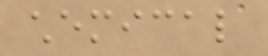chemical
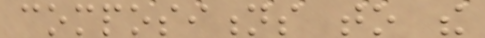compositions to the
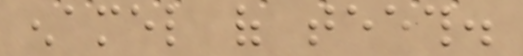enamel of teeth.
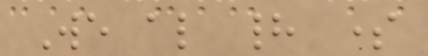We also had some
